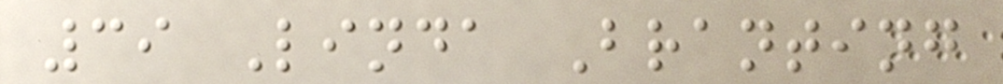39 Linda Branting
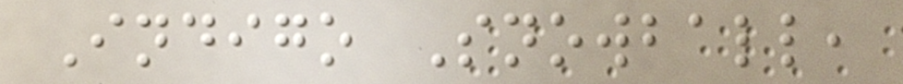Indigo Snowball,
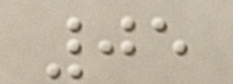05
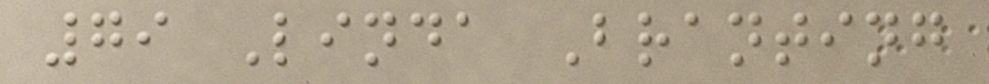79 Linda Branting
